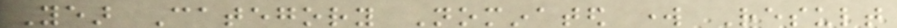Year Category Nominated work Result
